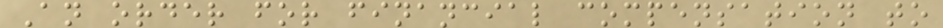An order for financial compensation to
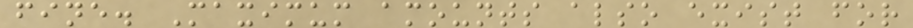fine. Maximum amounts also exist for
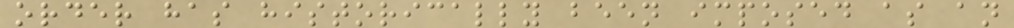order has historically been imposed as an
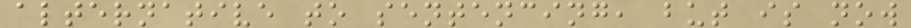alternative to sentencing, but is now
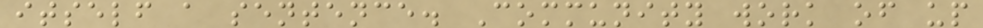itself a sentence. Community work of up
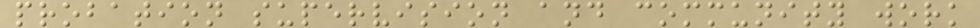probation supervision and community work
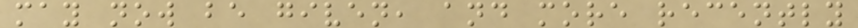may now be given, and more recently
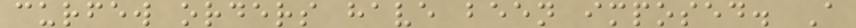curfew orders have been imposed. A
